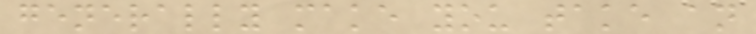generally make you take an
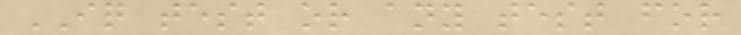IQ test or any test for
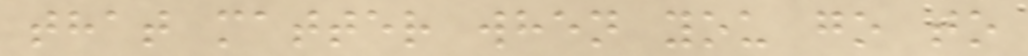that matter when you go to
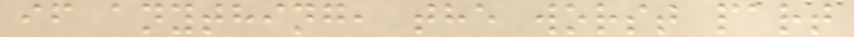if anything, the worst part
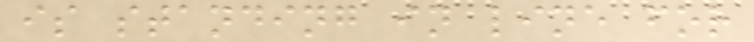is standing in line for
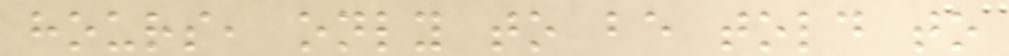hours, only to be told to
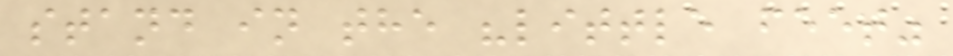stand in the "little feet"
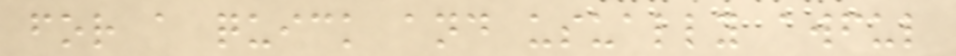for a quick and usually awful
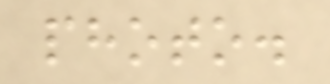photo.
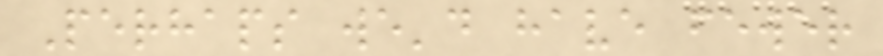Perhaps we'd have fewer
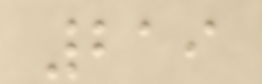219
